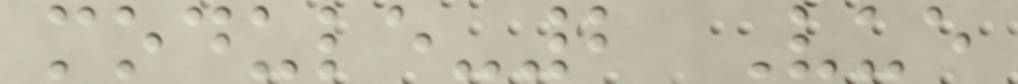module-2 Vue
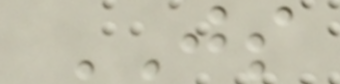JS
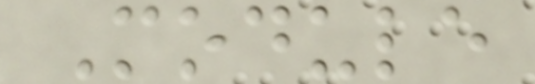Module
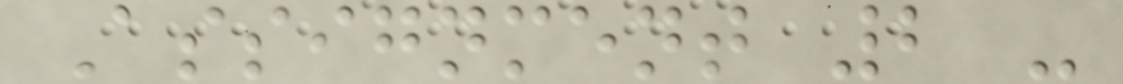Assignment 2 -
